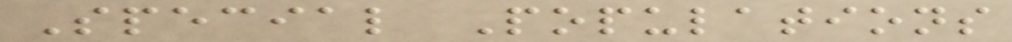Special Populations
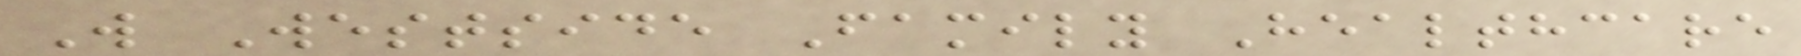W Westside Family Healthcare
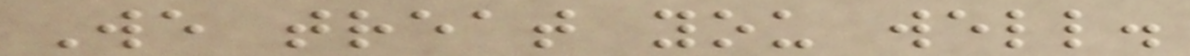We treat you well.
